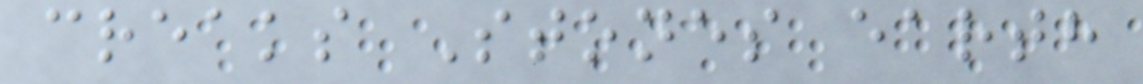creaks Stones earth
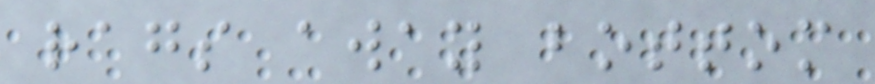rags away bottom
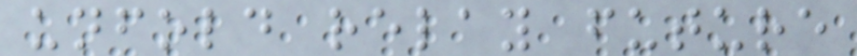unfold relay future
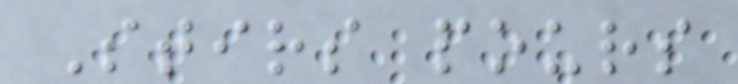Stirs pours
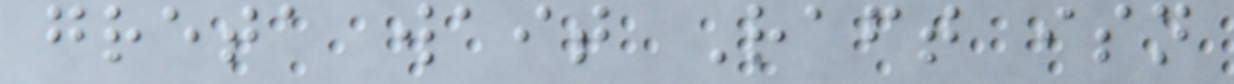greta wait Raft isn
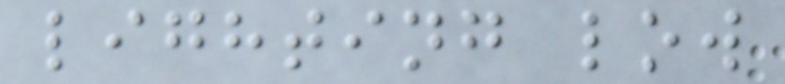lighting low
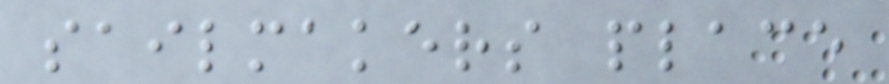sailmakers place
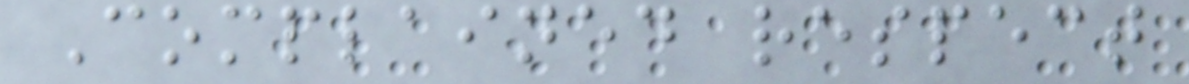Complained respect
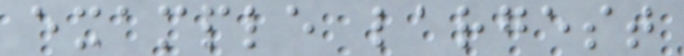example largest
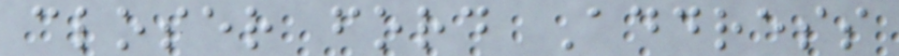closer ford Address
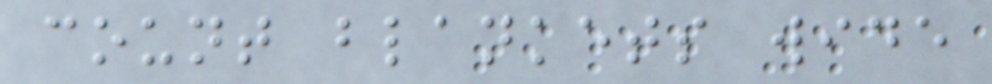count blankets wide
